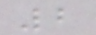2
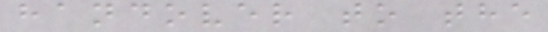handover to the
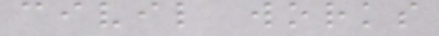civil works
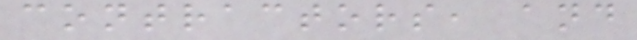contractors, and
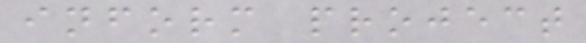inform project
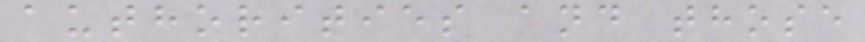authorities and those
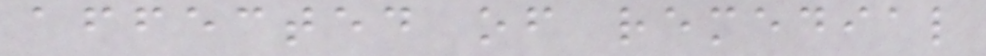affected of remedial
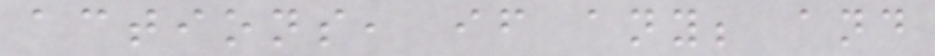actions, if any; and
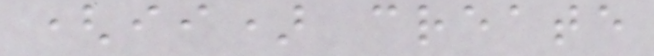(ii) create
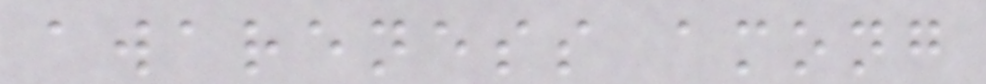awareness among
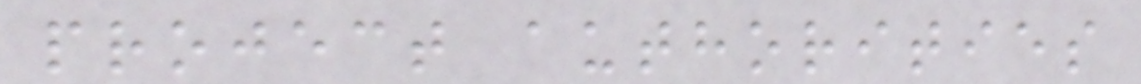project authorities
